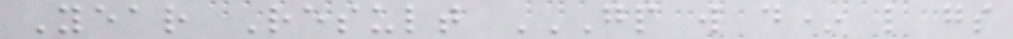Year Result GP W D* L GS
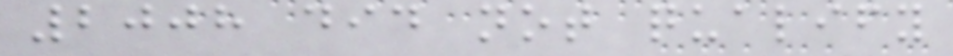2008 did not qualify
